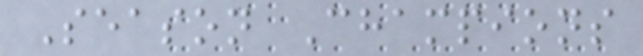Season Champions
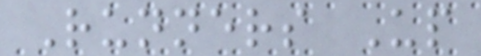Runners Up
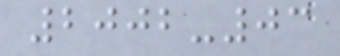2002-03
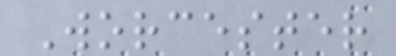Worcester
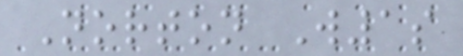Norton W1s
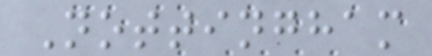Nottingham
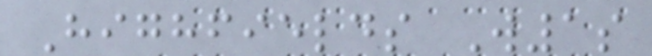Highfields W1s
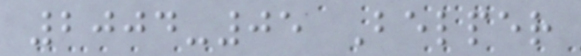2004-05 Belper
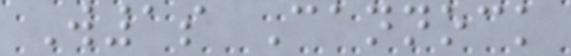W1s Cannock
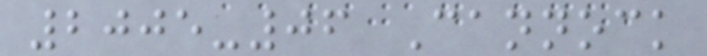2005-06 Cannock
